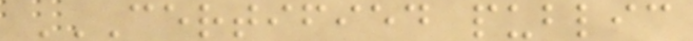CERTIFIED PUBLIC
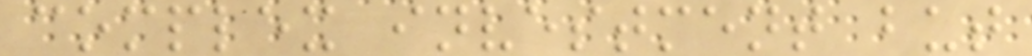complex investment but
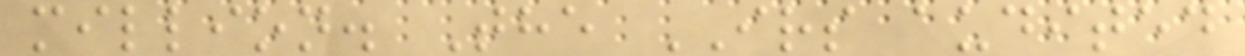million. The IRS audited
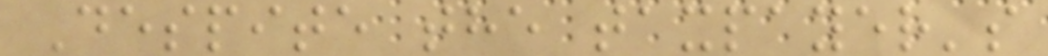Despite the taxpayer's
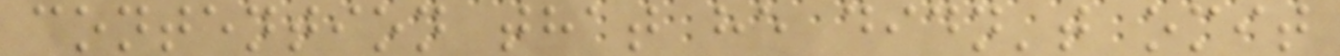contention that he didn't omit
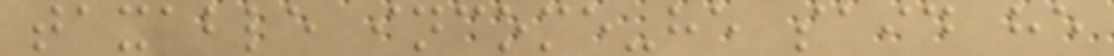taxable income-he said he
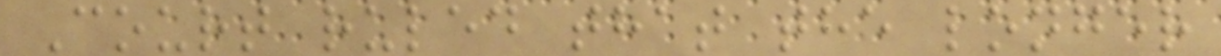Court ruled that the longer
